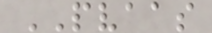PVAAS
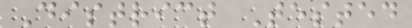District Tested
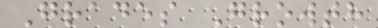Grades Growth
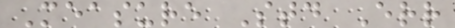Measure Std Err
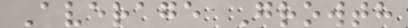Average Growth
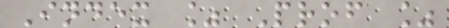Index % Prof %
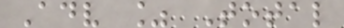Adv % Total
